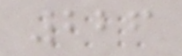226
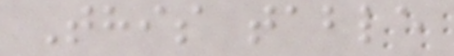This table
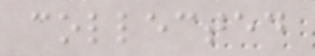collected
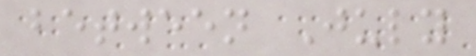between July
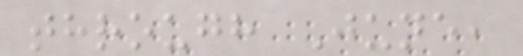through June,
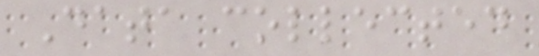Data collected
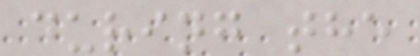during the
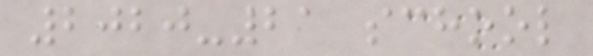2020-21 school
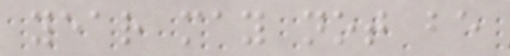year may not be
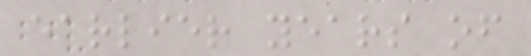earlier years of
